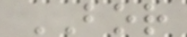BOR
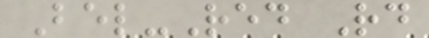Bel-Red Rd
